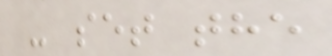- set the
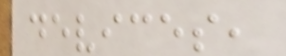devices,
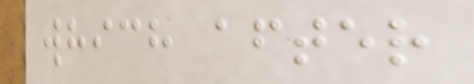which after
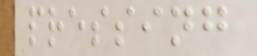pressing
